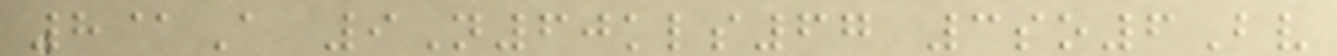8@A 9N60kls67 3so6Bv
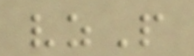vzP
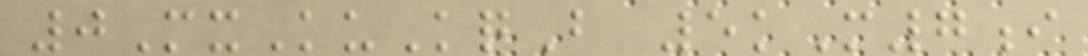0MxKuKqB 5kM7i
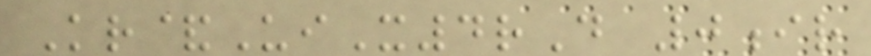Kr&UiX4rD 0ir
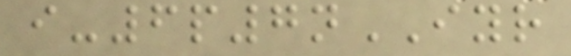i-6p7nIYR
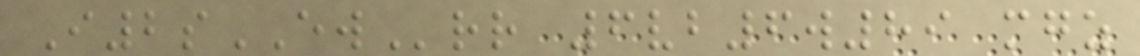I2sEWrr 6vb6w89 mgz
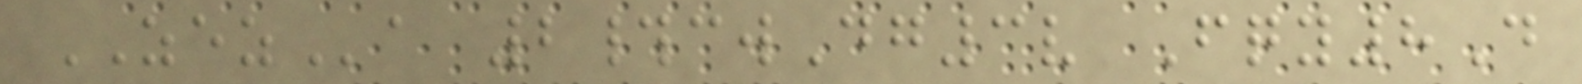ZEZa 2#cwDg3v Fqy8D
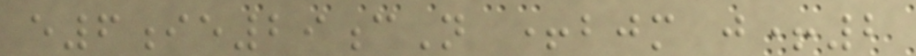e6ie29cN +bjm j+2
